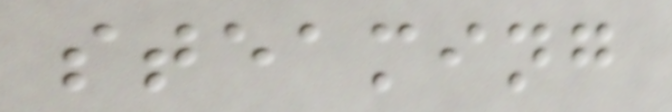steaming
